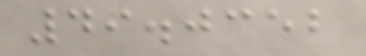49.0352
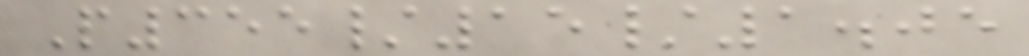P355/15/1.05
